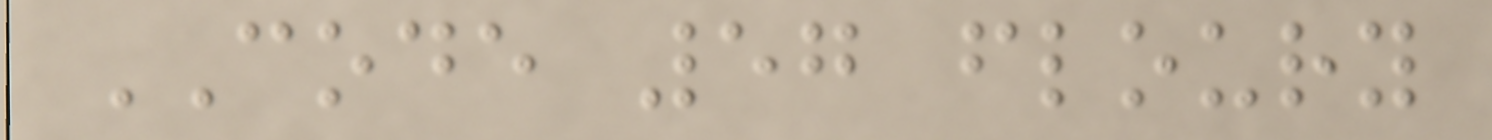CODE 57 floury
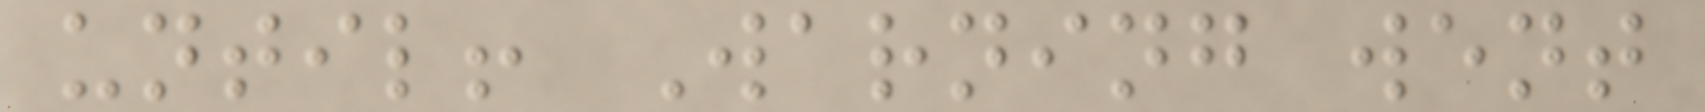until! Warning went
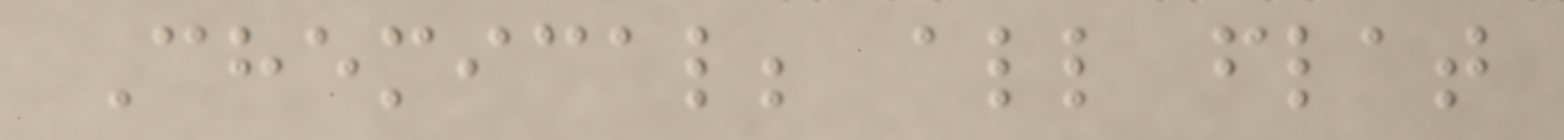Chemical; all flat
